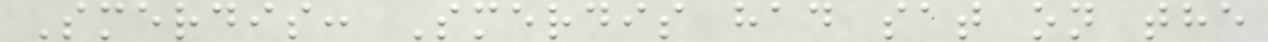Smerdis: Smerdis had sat on the
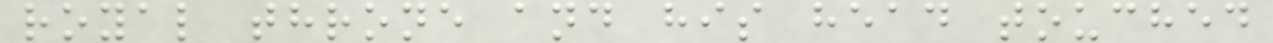royal throne and his head touched
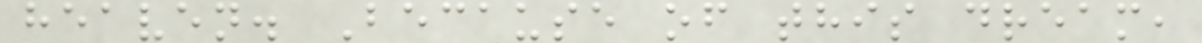heaven. Because of this dream,
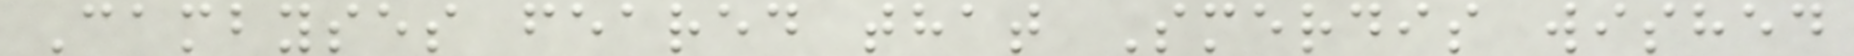Cambyses feared that Smerdis wished
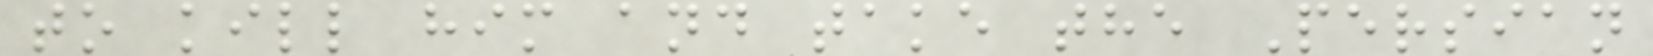to kill him and take the Persian
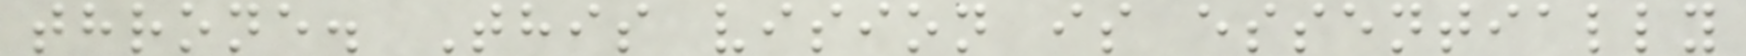throne. This vision is essentially
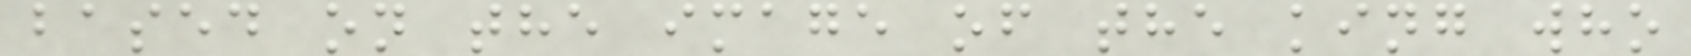based on the image of the king who
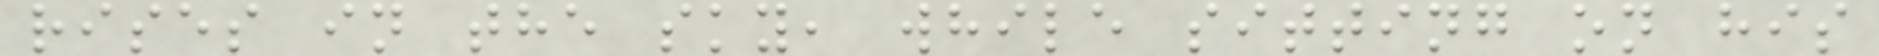rises in the sky, while sitting on his
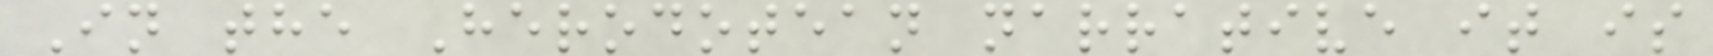In the Herodotean narrative it is
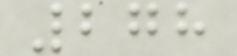278
